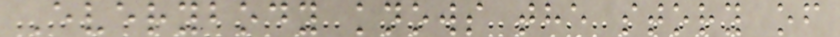Everybody knows the story of
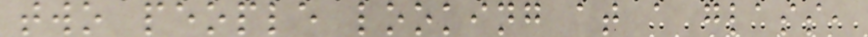two people looking at a glass,
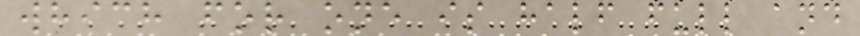which for one is half full and
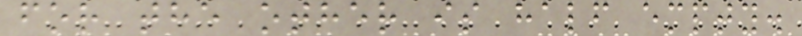for the other is half empty.
